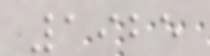1925
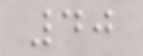40
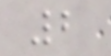2
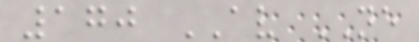170 AV NE
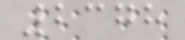2378
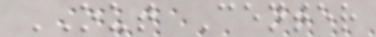OUT Center
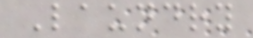Laundry
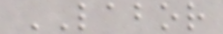LABOR
